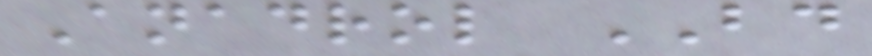Anadrol BD
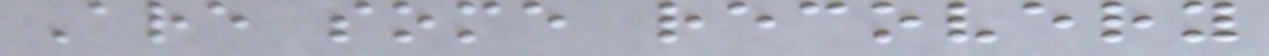Are some recovery
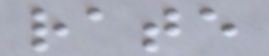rate
